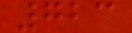723
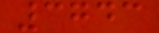3743
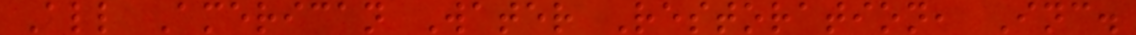All American Water Restoration, Inc.
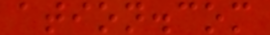ation.com
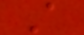A
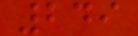249
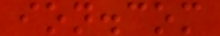ion.com
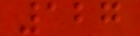127
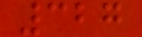327
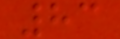83
